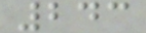243
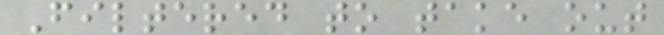Filtered to take out
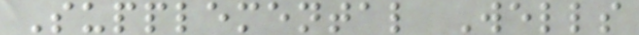Supplemental Wells
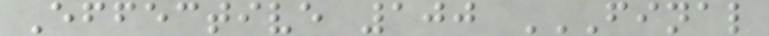Effective 100 FINAL
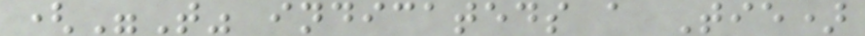("T" indicateds a Tie)
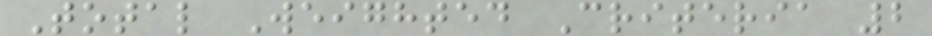Total Weighted Criteria 2
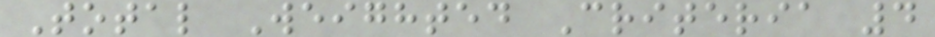Total Weighted Criteria 4
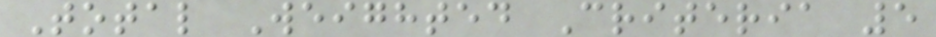Total Weighted Criteria 5
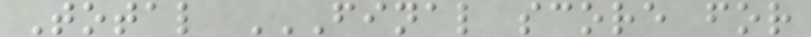Total FINAL SCORE FOR
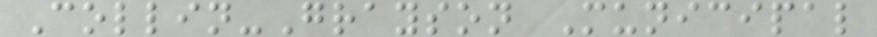Collin-Grayson Municipal
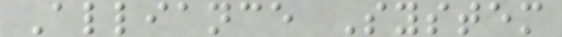Alliance System
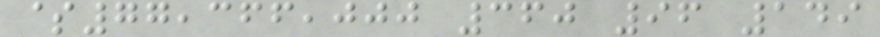$77,366,000 360 96 149
